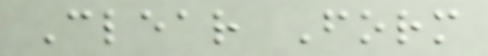Clear Form
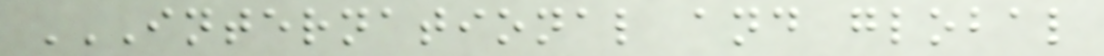INTERNATIONAL AND GLOBAL
